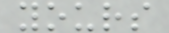yours
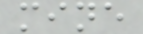mine
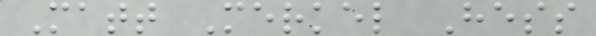Matt Merkel Hess
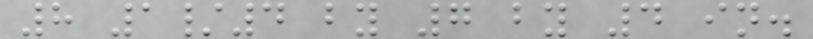8 1/4 by 7 by 4 in.
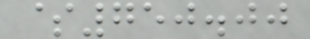$750.00
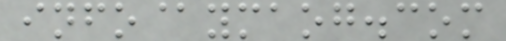info@ymaog.com
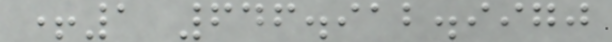+1 646.912.9970
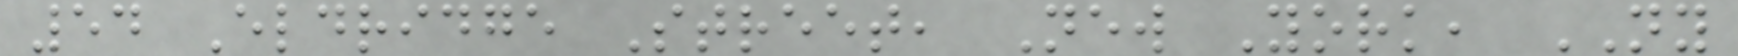54 Eldridge Street, New York, NY
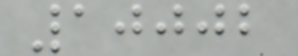10002
